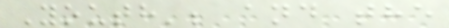Youth'; and the
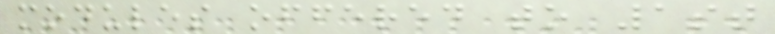modules offered to 1st
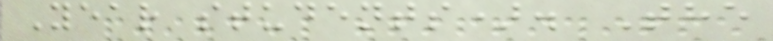Year students). The
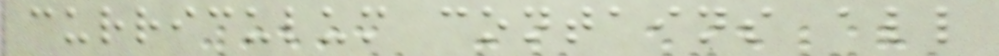curriculum contains all
